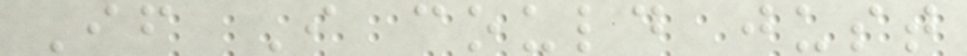If I could just
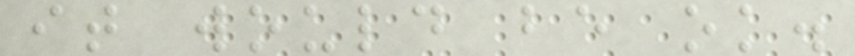it would be ok.
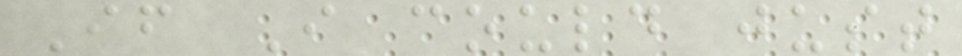If I could just
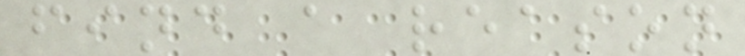find a reason
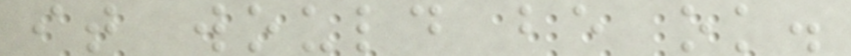it would be ok.
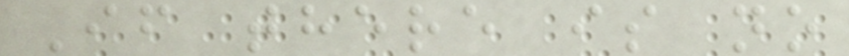If there is no
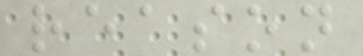reason
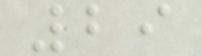29
